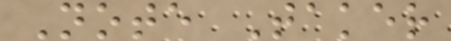Note Taker
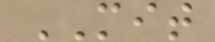MIT
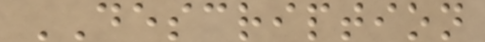DESCRIPTION
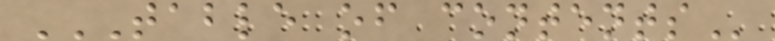TABLE OF CONTENTS
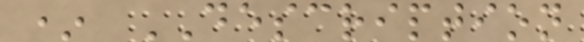* DESCRIPTION
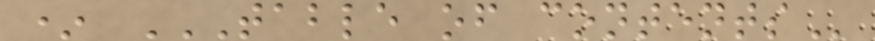* TABLE OF CONTENTS
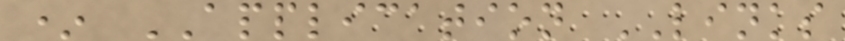* APPLICATION LINKS
